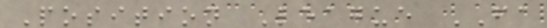Position League FA
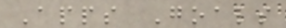Apps Goals
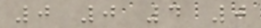0 0 4 0
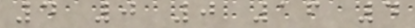4 0 0 16 4
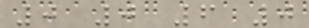0 0 6 0
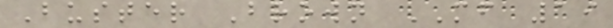Buster Brown MF 19
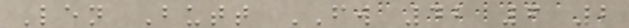Len Butt FW 42 6 2
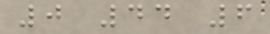0 44 6
